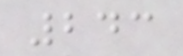243
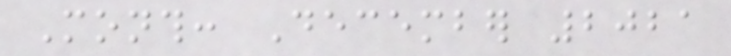Month: December 2021
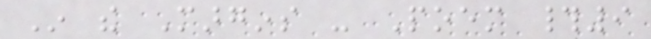In the Margins - Poem #9
